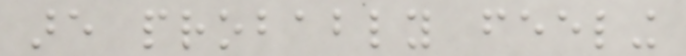are probably feeling
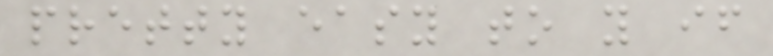pretty easy to you if
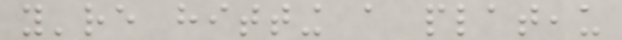you're hitting a plateau
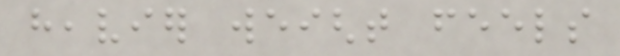heavier weight feels
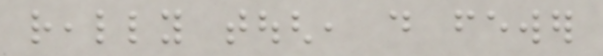really tough, do fewer
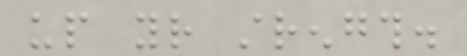up your strength.
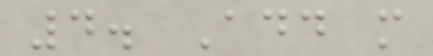4. Add more
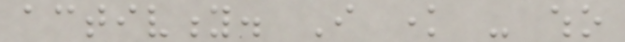activity. I know - who
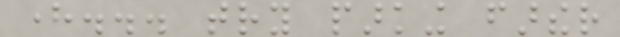here... try parking farther
